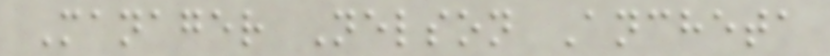Manager Nelson Ancheta
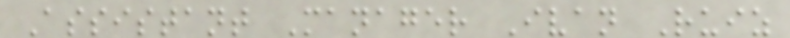Assistant Manager Ivan Ruiz
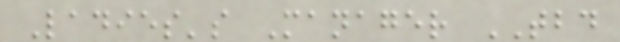Ladies's Manager TBD
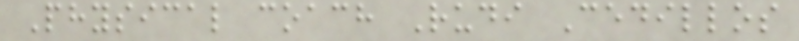Physical coach Rudi Cedillos
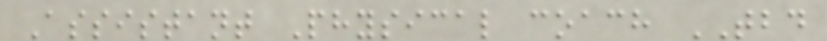Assistant Physical coach TBD
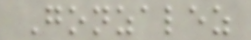Gonzalez
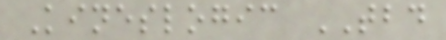Kineslogic TBD
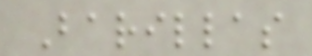Barillas
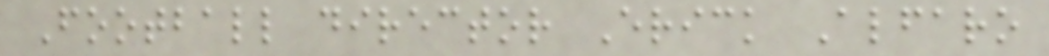Football director Erick Alfaro
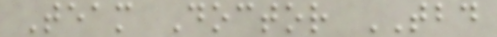Team Doctor TBD
